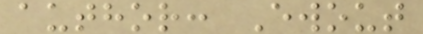author: Ewout
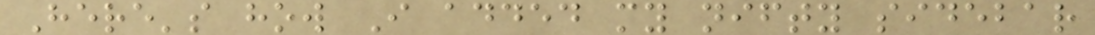Here's how I added my nifty sidebar
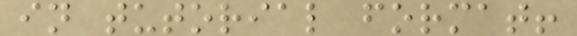in tutorial format!
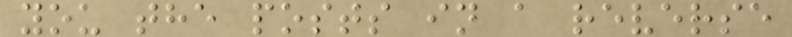you the posts in a reverse
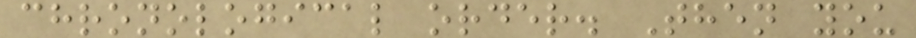chronological order. Then you
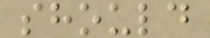should
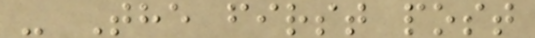- The first post
